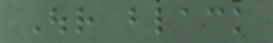Our black
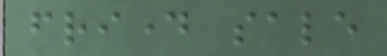friday sale
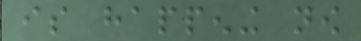is happening now
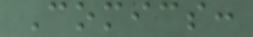Comics:
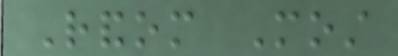Random Most
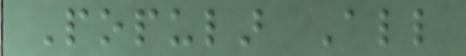Popular All
